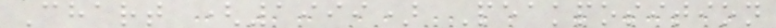Chart (1999) Peakposition
